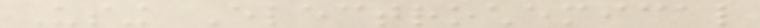Using Electrochemical
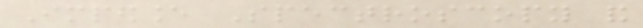Impedance Spectroscopy and
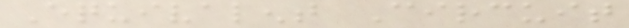Equivalent Circuit
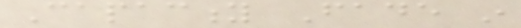Capacity Fade in
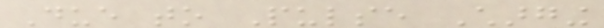Due to Pulse Charging
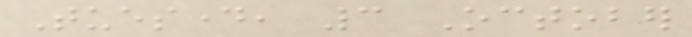Tuesday, 3 October
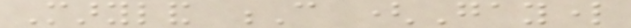Maryland C (Gaylord
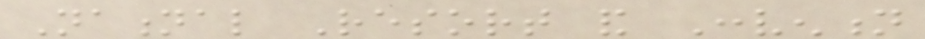National Resort and Convention
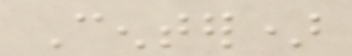Center)
